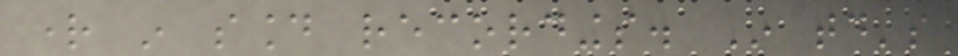right in sound recordings. In today's
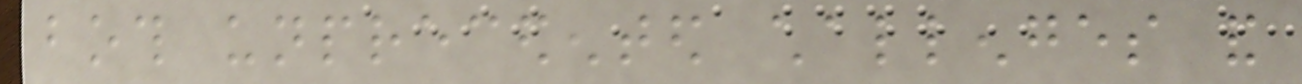both unprecedented challenges and
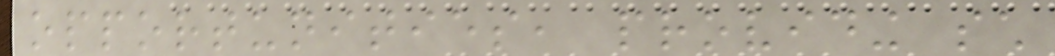opportunities, providing such
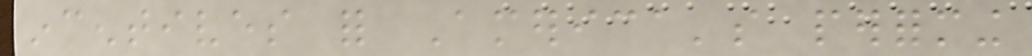incentives for America's performing
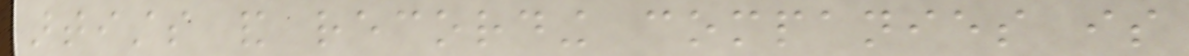artists and recording companies is
